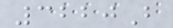3220B
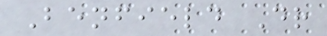Benfield Dr
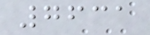7631
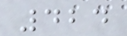424
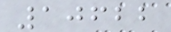10622
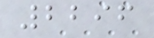2296
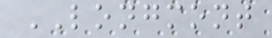LONGMONT
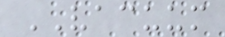VACUUM
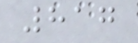817
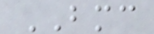BMC
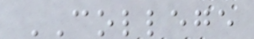COLLEGE
